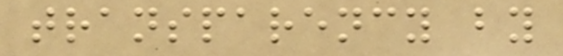transparency by
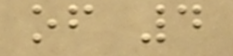of 4
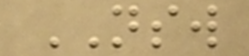NSW
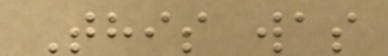This was
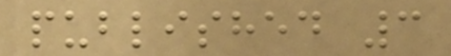published 3
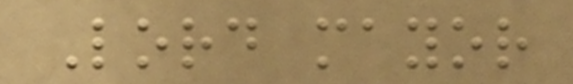Lord mayor
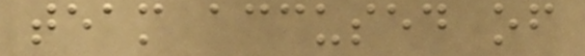team accused of
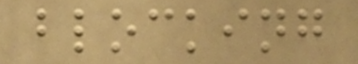blocking
